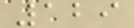129
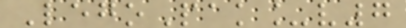LegoPak_v7
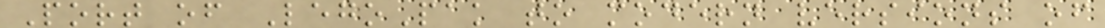Port of LegoPak to modern versions of
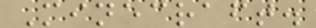Minecraft.
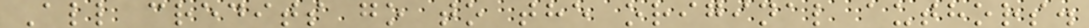All credits go to the original authors.
